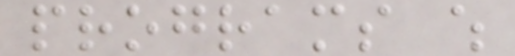programs which
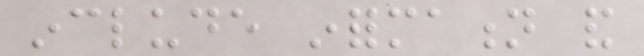include information and
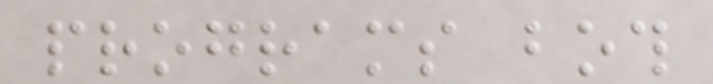programs both
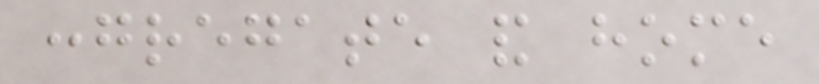congregate and home
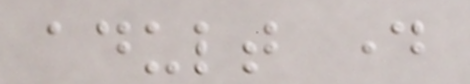adult day
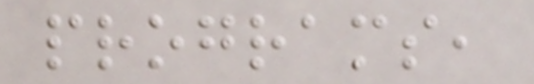programs,
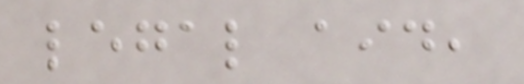legal aid,
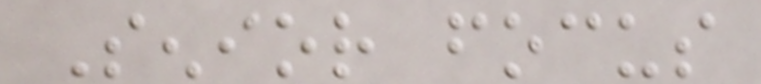Senior focus
